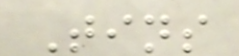Tins
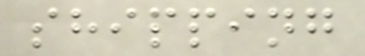shipping
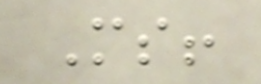Ms!
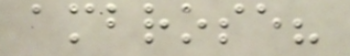ambrose?
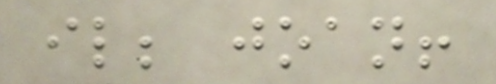il; joan!
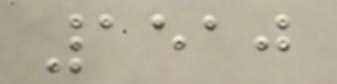1510
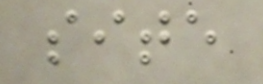site
